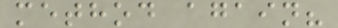method again?
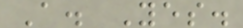A. Yes.
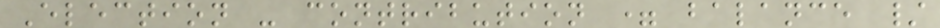Election - contribution = balance /
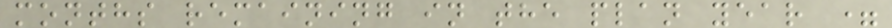months remaining in the plan year =
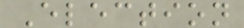Election
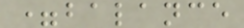=balance
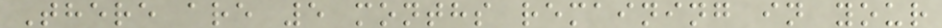There are 5 months remaining in your
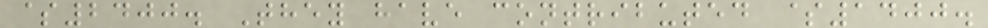$2400. They have contributed $1400.
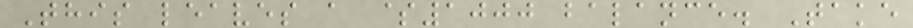This leaves a $1000 balance. Take
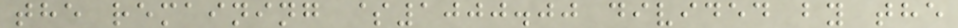the remaining $1000.00 divided by the
